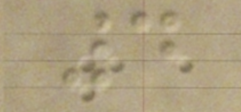4
